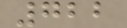722
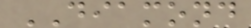DIAMOND
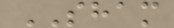SHAM
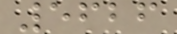5626
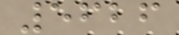5626
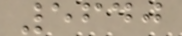5640
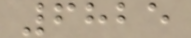6825
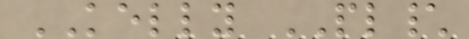KELLY PL\
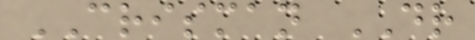CRISMAN DR
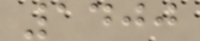1400
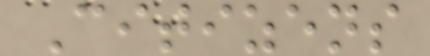Citizens
